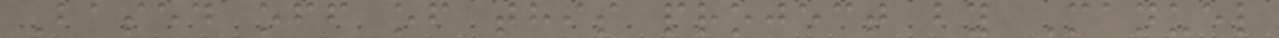Based off of this project by Manuel
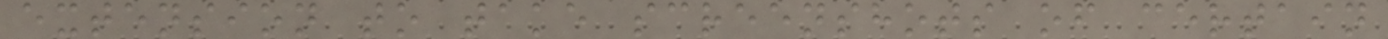extension to take screenshots of certain
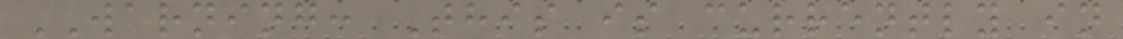WARNING: This is currently in
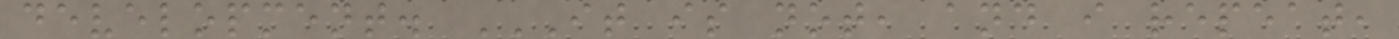development. IT IS NOT, AND I REPEAT,
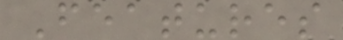Features
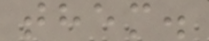them.
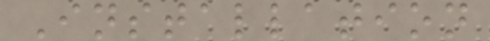Installation
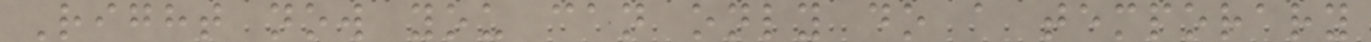Right now you can only do a temporary
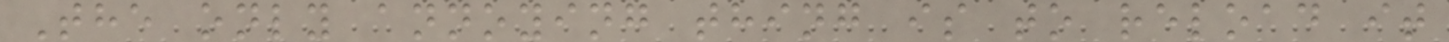The only annoying thing is to reload it
